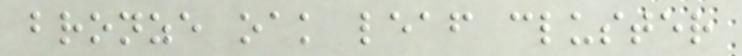bronze oak leaf cluster
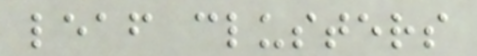leaf clusters
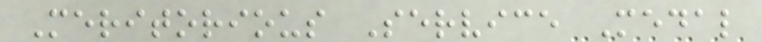Meritorious Service Medal
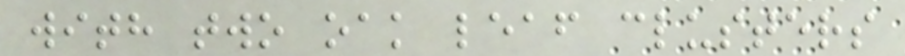with two oak leaf clusters
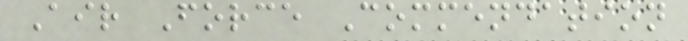Air Force Commendation
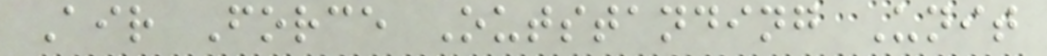Air Force Outstanding Unit
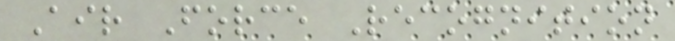Air Force Recognition
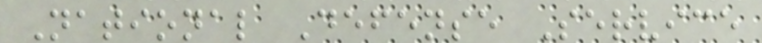National Defense Service
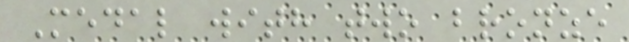Medal with two bronze
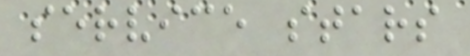service stars
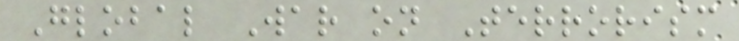Global War on Terrorism
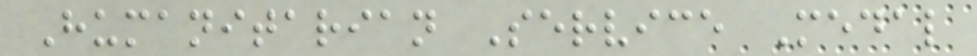Humanitarian Service Medal
